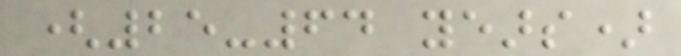(25-64 years)
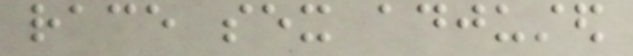race sex adjusted
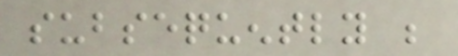subsequently be
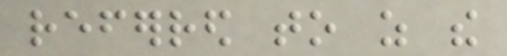referred to as the
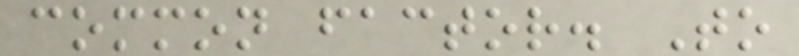common factor. To
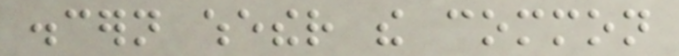discern whether the common
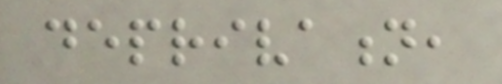deprivation,
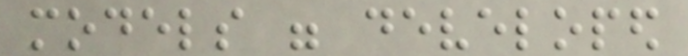models were developed
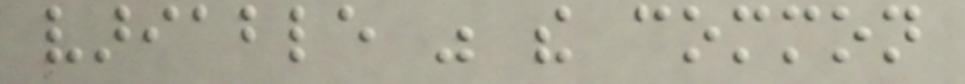variable was the common
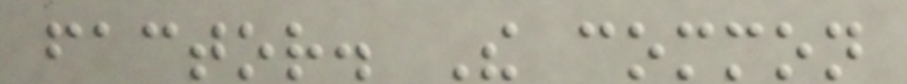factor. The common
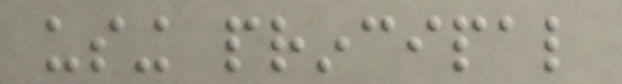using principal
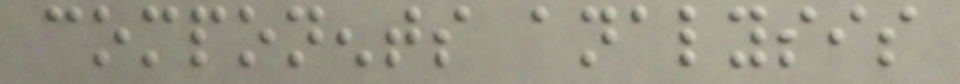components analysis
